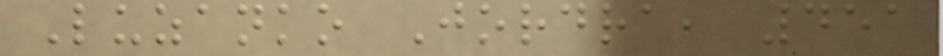Luzanko Jordra, 451
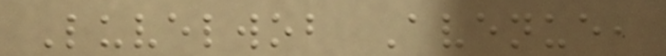Luvelwob Avenue,
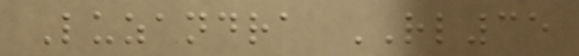Luzandra RL35
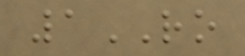1RO
